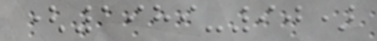(1989-90)
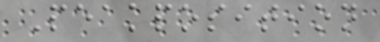Peakposition
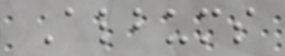Albums
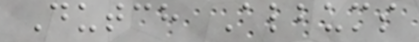Dutch Albums
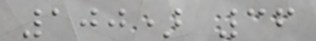100) 36
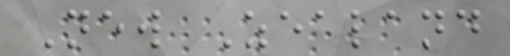New Zealand
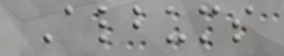Albums
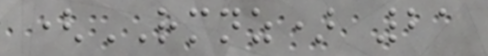(RMNZ) 21
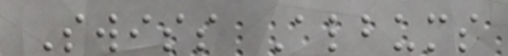Swiss Albums
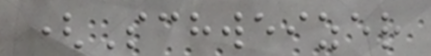(Schweizer
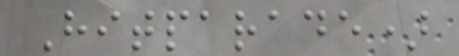Hitparade)
